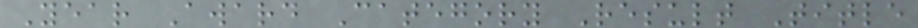Year Award Category Result Title
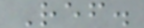Ref.
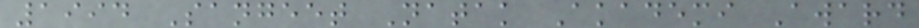1994 Sangeet Natak Akademi Award
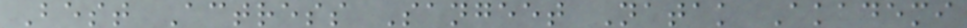Best Actress Sangeet Natak Akademi
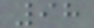98
